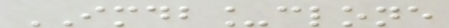IMDB_clone
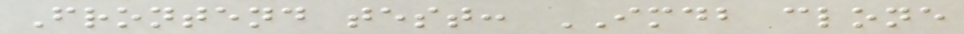Frontend test: IMDB clone
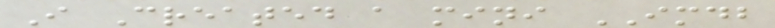I Created a mini IMDB
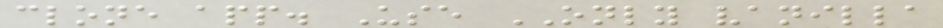clone app. Use ONLY vanilla
